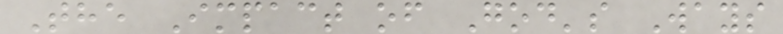The Impact of God's Ways
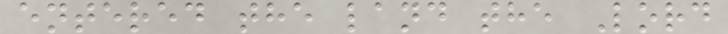entered the land the Lord
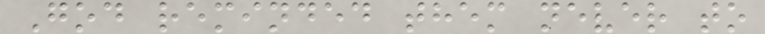God reminded them never to
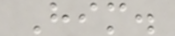Him.
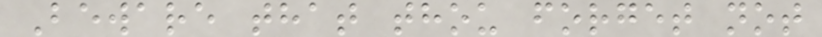Beware that thou forget not
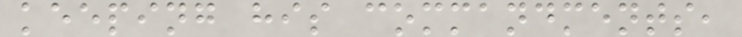keeping his commandments,
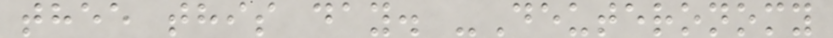thee this day. -Deuteronomy
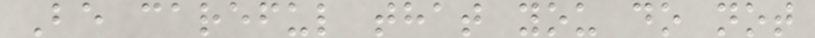Be careful that you do not
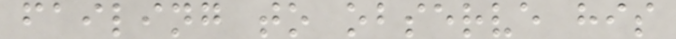failing to observe his
